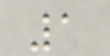1
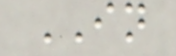IN
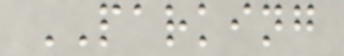PARKING
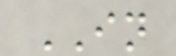IN
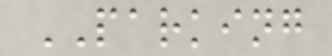PARKING
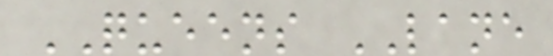QUEENS LANE
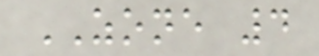ZONE 4
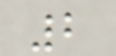2
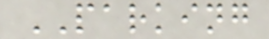PARKING
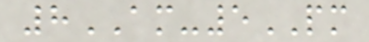8AM-5PM
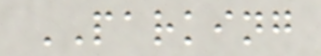PARKING
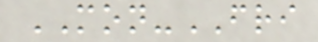MON-FRI
